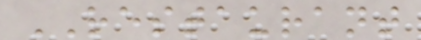RESTAURANT
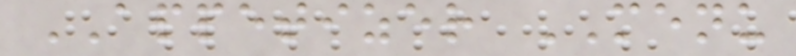APPETIZER MENU
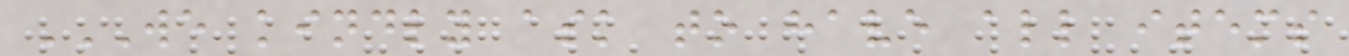WE KINDLY ASK TO HAVE ALL ITEMS
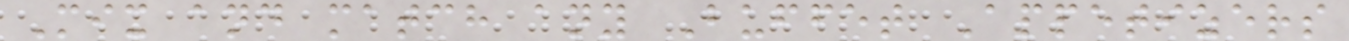Mix and match any Buffet Appetizers
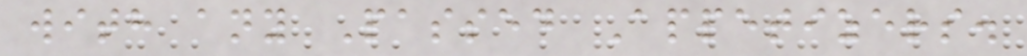with any Passed Appetizers.
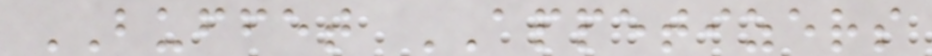BUFFET APPETIZERS
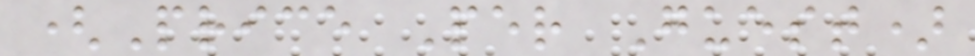(Price Per Guest)
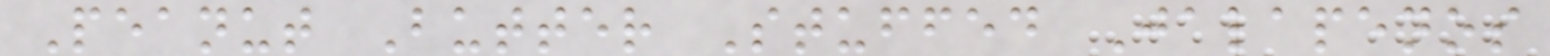Peanut Butter Stuffed Jalapenos
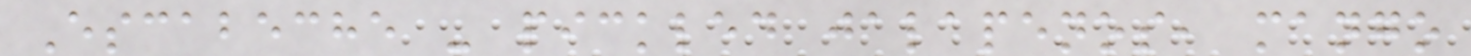Escabeche - pickled jalapenos, mango
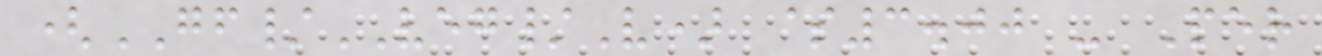(GF/VEG/V) $3.00 - Per
